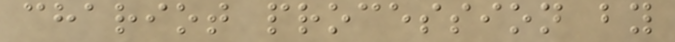chariot procession by
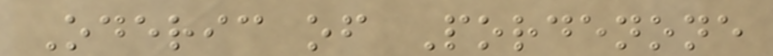Oderic of Pordenone
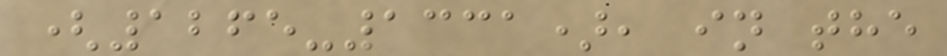(1265-1331), in the
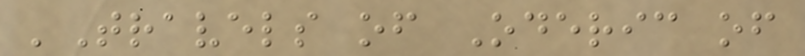'Travels of Oderic of
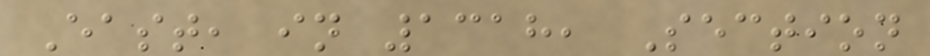East, in 1318, Section
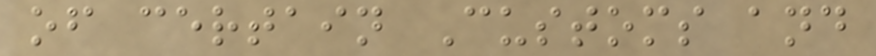of certain Customs and
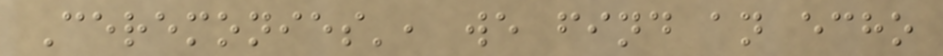Ceremonies', we find an echo
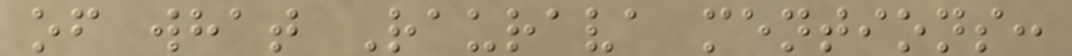of what Raurava mentions:
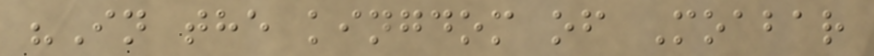"In the kingdom of Moabar
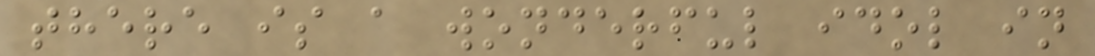there is a wonderful idol in
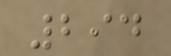294
